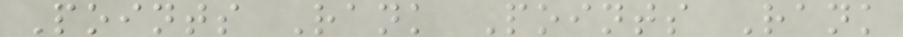Points Rank Points Rank
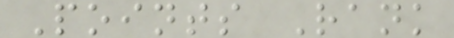Points Rank
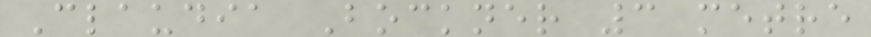Claudia Bockner 3 metre
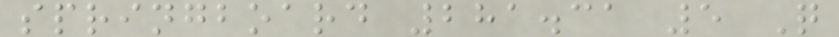springboard 281.31 5 Q
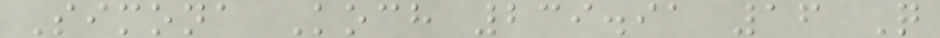Simona Koch 239.91 16 Q
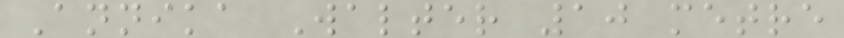Annika Walter 10 metre
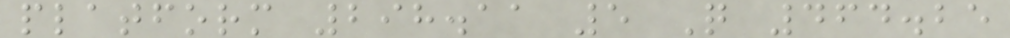platform 298.11 5 Q 464.25
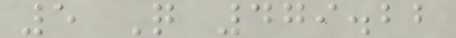5 Q 479.22
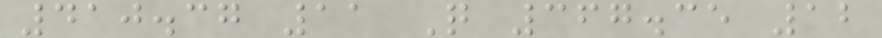410.37 11 Q 367.35 12
